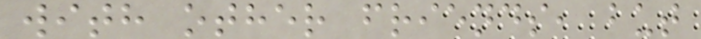with other friends, but
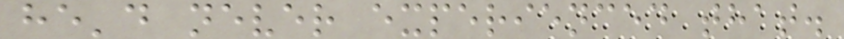he'd never experienced that.
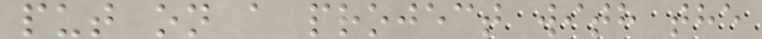put on a project with the
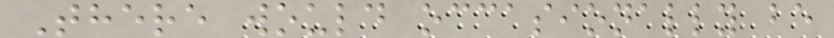There would occasionally be
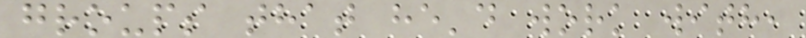groups that he'd work with,
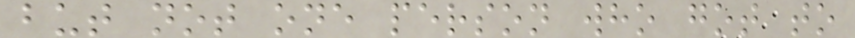but not one person who got to
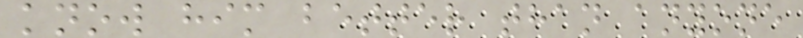know him better than anyone
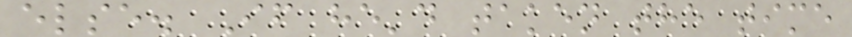else. If he'd taken the time
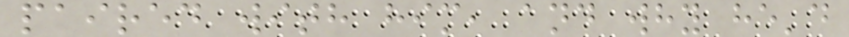paired with him, and why he'd
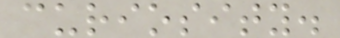curiosity.
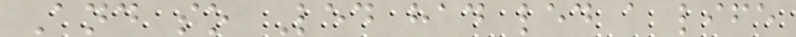And so Led had led a life
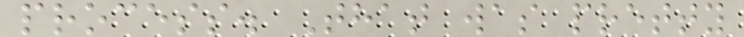process. That was pretty
